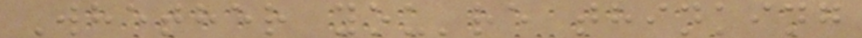Whether you're thinking
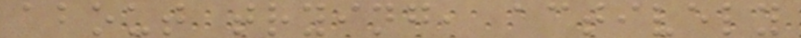about trying, actively
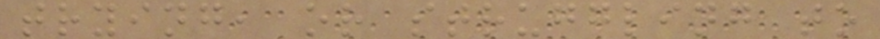trying, or struggling to
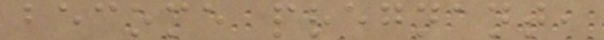become pregnant,
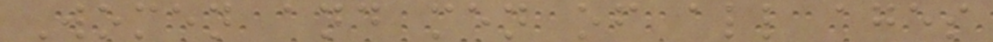Women and men of all ages
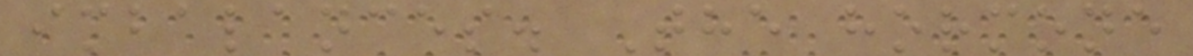imbalances. The hormone
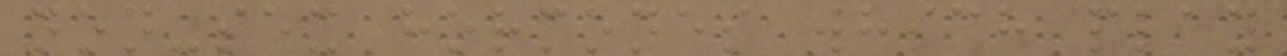non-sex hormones which play
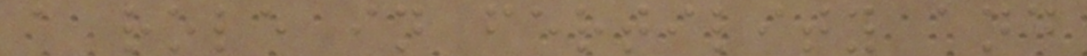a role in fertility and
